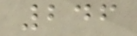246
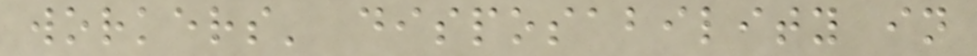workers' disposability in
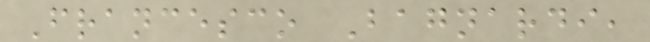Francesco Bagnardi,
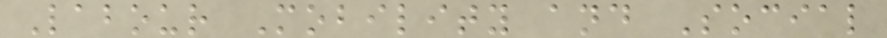Labour Mobility and Social
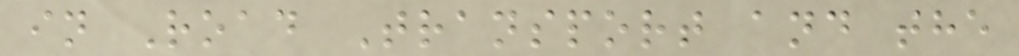in Road Transport and the
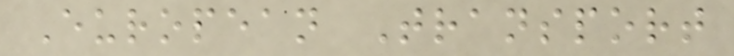European Transport
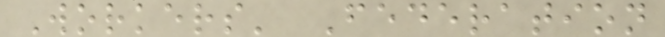Workers' Federation
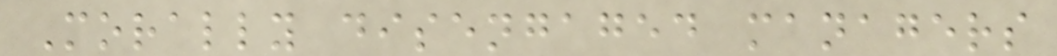Morally disengaged managers
